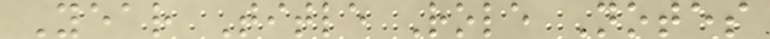Year Title Role Notes
